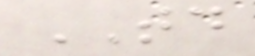TD
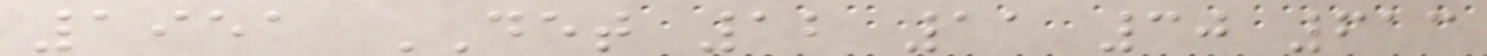1951 DET 12 11 30 613
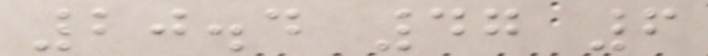20.4 47 6
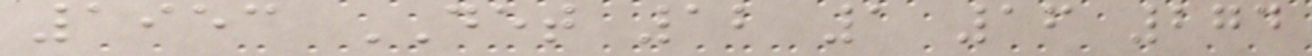1953 DET 12 1 16 274
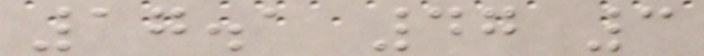17.1 47 3
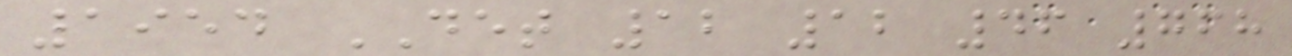1954 DET 12 12 46 768
